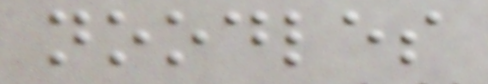noodles
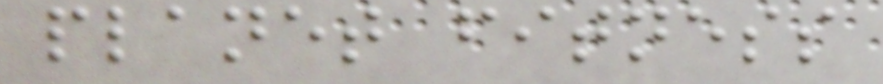planet fitness
